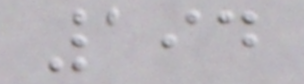194
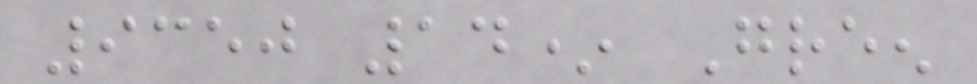9350 14* Green
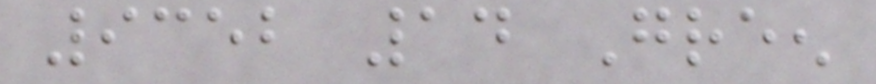9352 14 Green
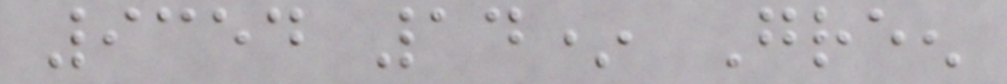9354 14* Green
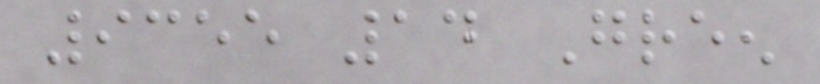9355 14 Green
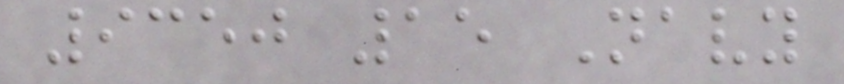9350 15 Navy
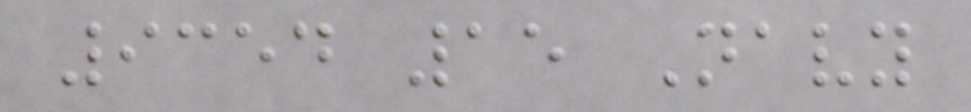9354 15 Navy
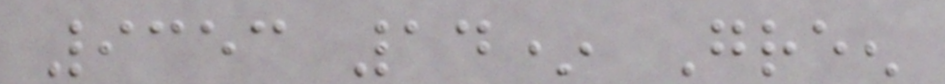9353 14* Green
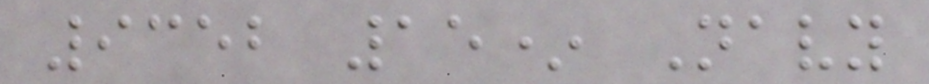9352 15* Navy
